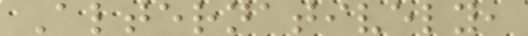Alternatively,
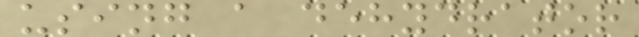using a dehydrator
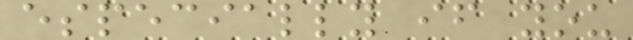especially if you
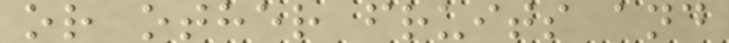or other fruits and
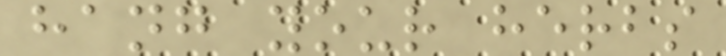hang your herbs
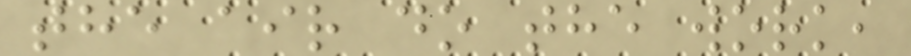the air do the work,
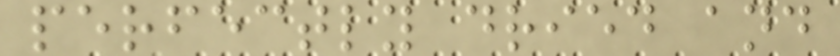perfectly dried and
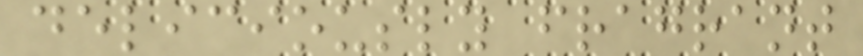deliciously fragrant
